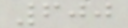600
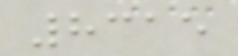8315
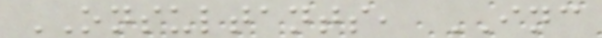ONSULTANTS, INC
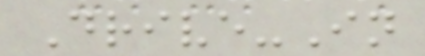Drive-In
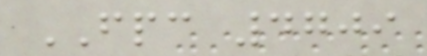FPC 4709
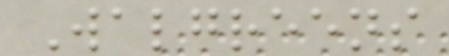Walgreens
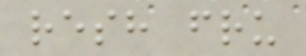resh fru
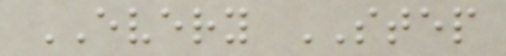EVERY STEP
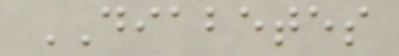DIABETES
